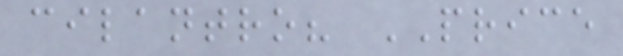cilantro? PRICE
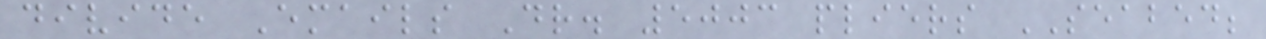divide Emails Dr. 5003 pliers SEABED;
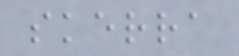skerra
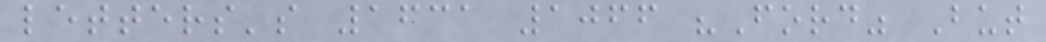letters's 1631 1066 "Ford" But
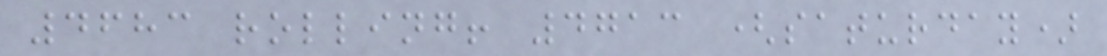4683 rolling! 4713 (saturday)
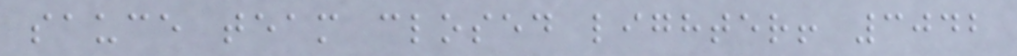sauce team closed lighter! 3042
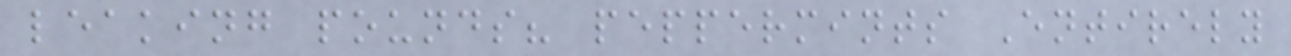leaking pounds? peppermints Entirely
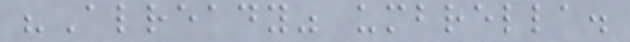"Already" umbrella.
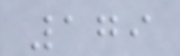179
